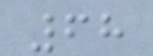68
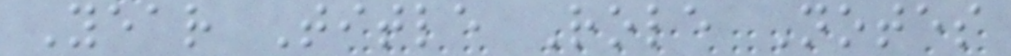Year Title Role Notes
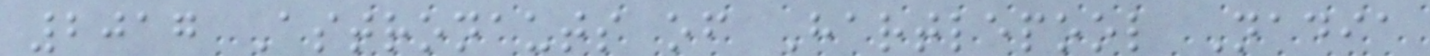2017 Astronauts of Hartlepool Nadia
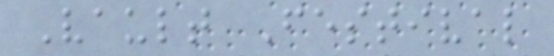Vault Festival
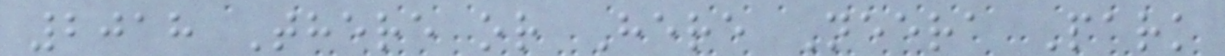2018 There or Here Neera Park
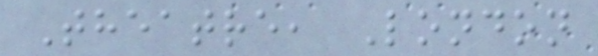Theatre, London
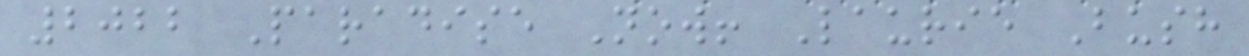2022 Paradise Now! Laurie Bush
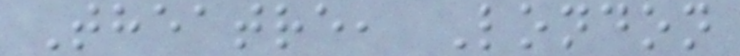Theatre, London
